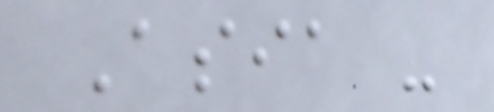Asia -
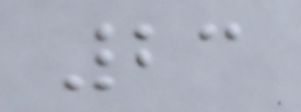23
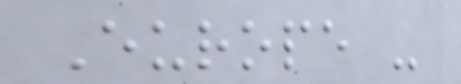Europe -
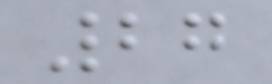27
